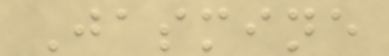Jasmine
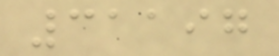31197
